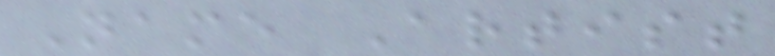Name Artist
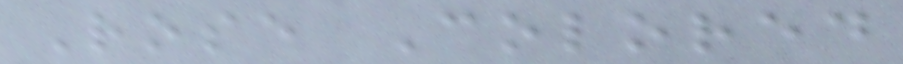Rose Colored
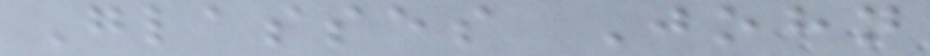Glasses John
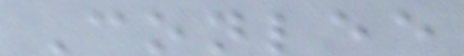Conlee
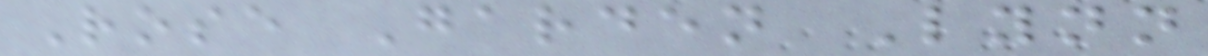Rose Garden Lynn
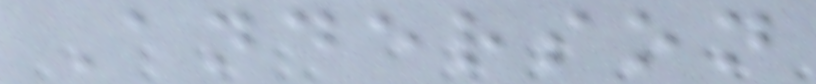Anderson
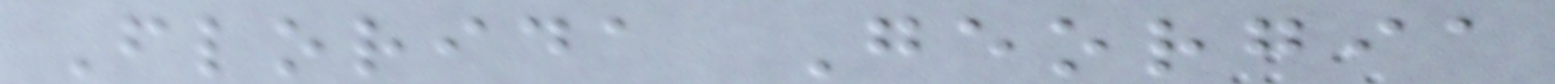Florida Georgia
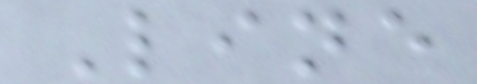Line
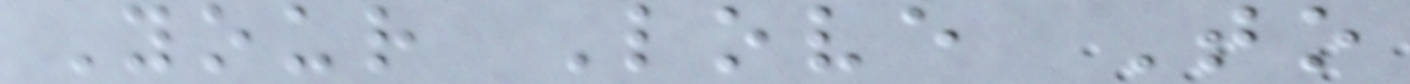Your Love To
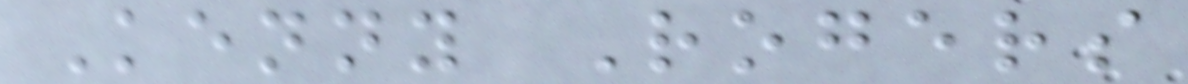Kenny Rogers
